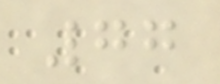77
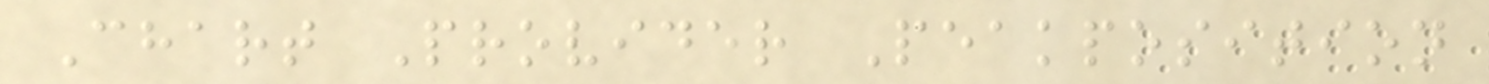Chart Provider Peakposition
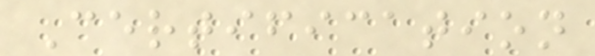Certification
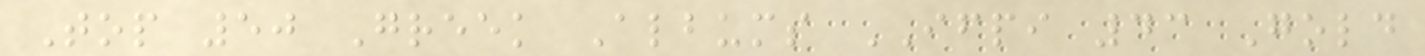Top 50 Greek Albums IFPI 43 Gold
